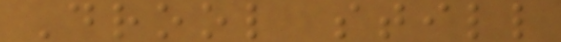Drool still
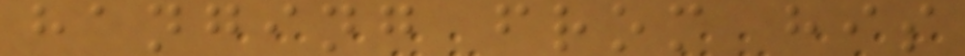hanging from his
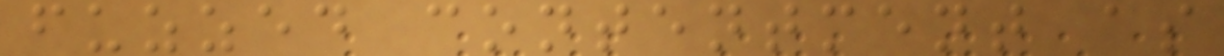fuzzed contentment as
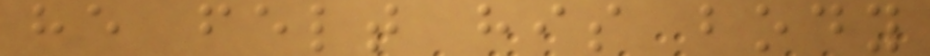he felt his body
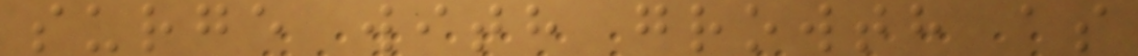surge with growth as
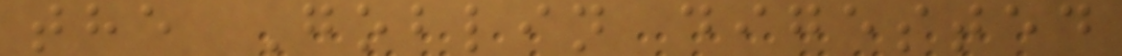the Goblin digested
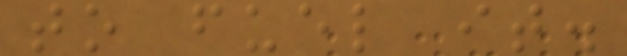to fuel it.
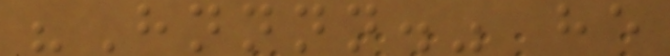"Hnnnn." he
